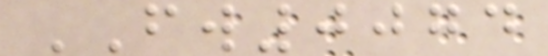FW0074
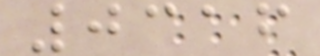0316
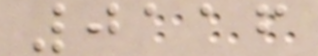0116
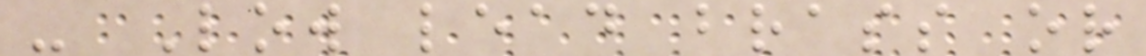- Low lead brass or
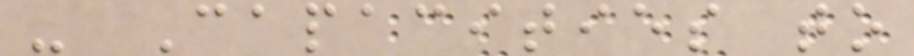- Capacities to
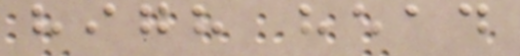high head
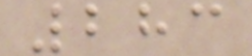283
